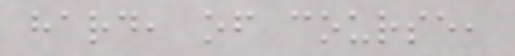hard, of course,
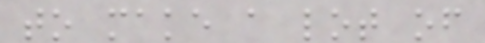to make a lot of
